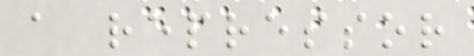a repressor
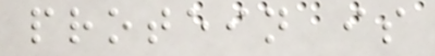protein is
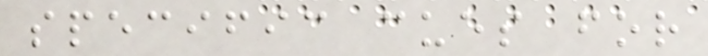specific cues for
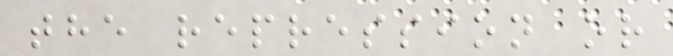the repression or
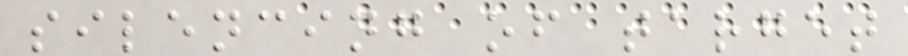silencing of target
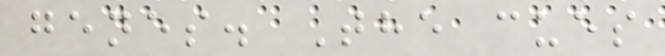genes. The cues
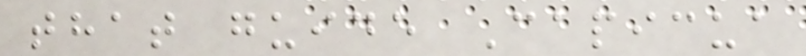that guide Capicua
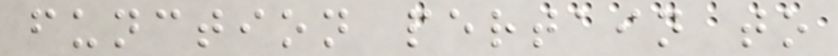function pertain to
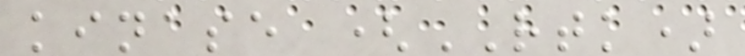kinase (RTK)
